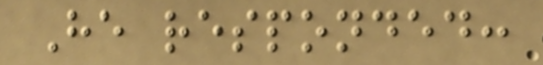He responded:
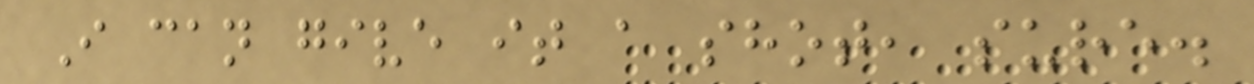I can give it a shot, sure.
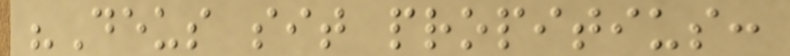"Deus sit propitius:
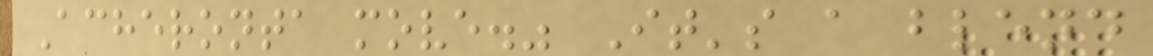Acheronta move." It's a blend
